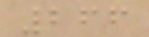266
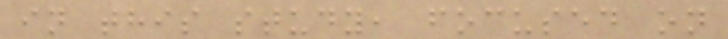in this study, focused on
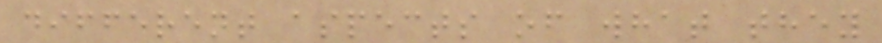different aspects of what they
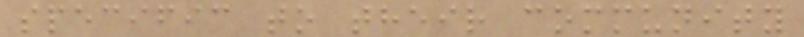specific to their community
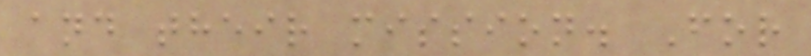and their mission. For
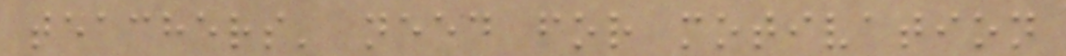teachers' need for motivation
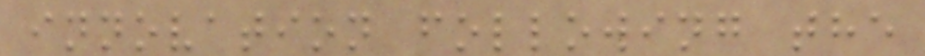innovation following the
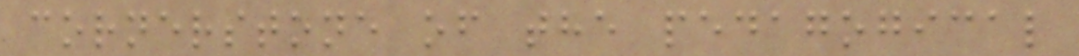cornerstone of the pedagogical
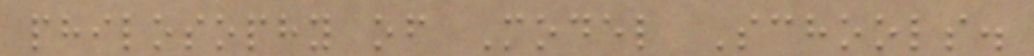philosophy of Model Schools.
